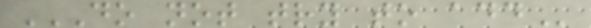DO NOT TRY TO ADD
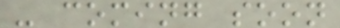- coming soon
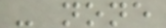- none
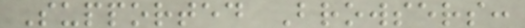Supported Browsers:
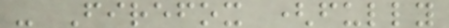- Firefox (fully
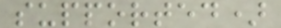supported)
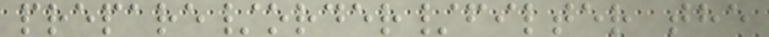prepare/order/filter the
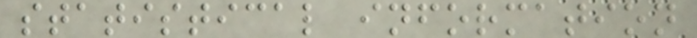statistical information
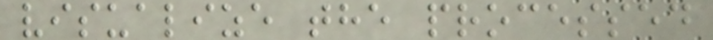visualize the processed
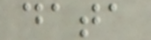data
